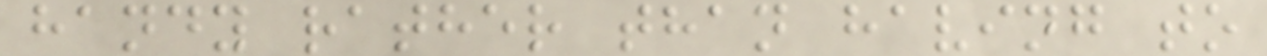handy rather than having to
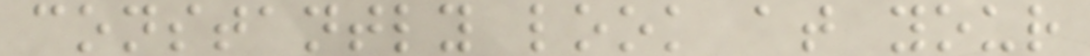constantly look at your
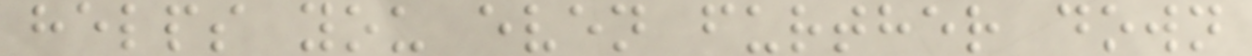helps you even further down
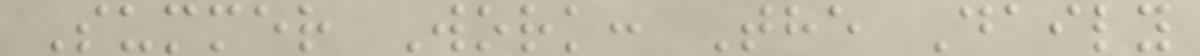Summer Work: The Daily
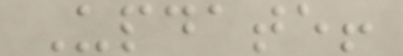Update!
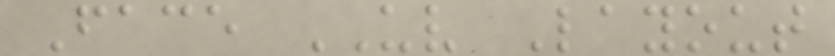Face UV Layout
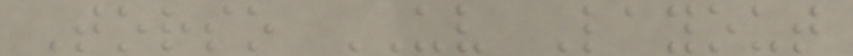Torso UV Layout
